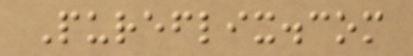Pureflix.com
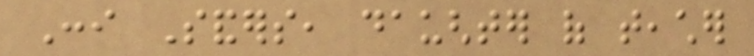Coni Sanders, daughter of teacher
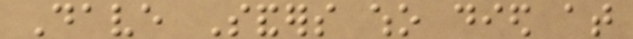Dave Sanders who died at
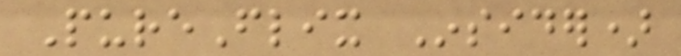PureFlix Insider)
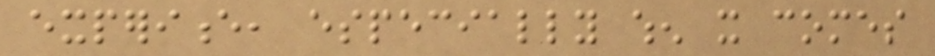experience, especially when it comes
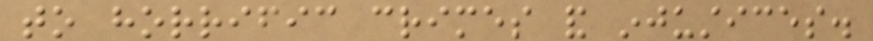to horrific crimes and injustices.
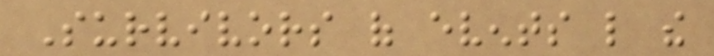Survivors of events like the
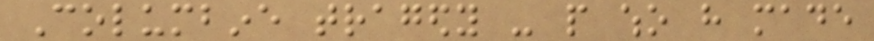Columbine tragedy - people who have made
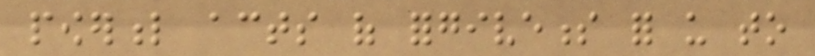powerful acts of forgiveness for us to
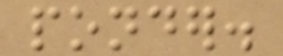ponder.
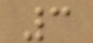3
